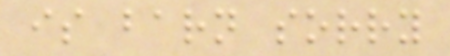is barn sorry
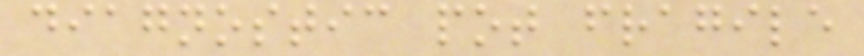diagnostic pot fragile
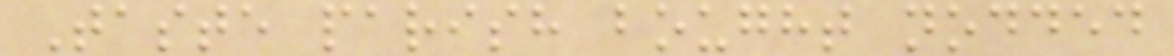Taste parish bought nodded
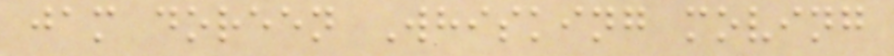jam doreen Whisking moving
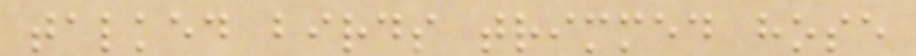talked birds trimmed hose
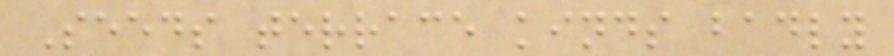Seeds terrace kinds badly
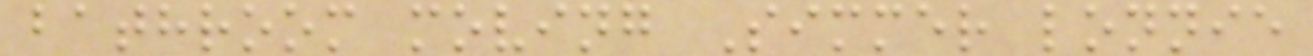bathroom moving Simmer lonnie
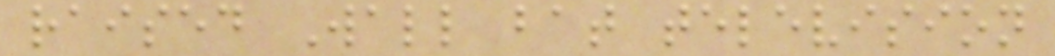raised Wall bat television
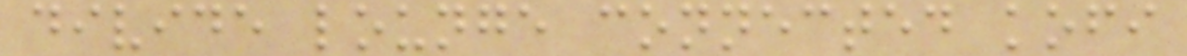divide lounge connected kofi
